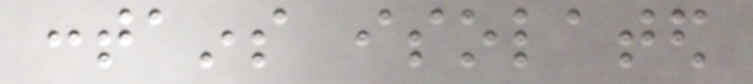contains isolated
